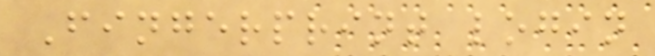Fingerprint login
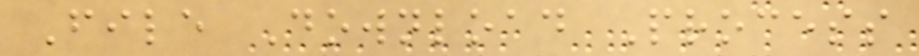File Download Process
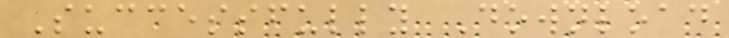Successfully Download
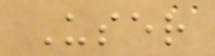User
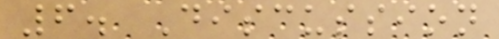6. Discussion
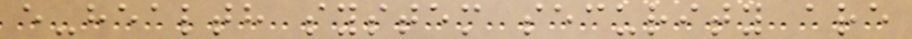e-health system security are
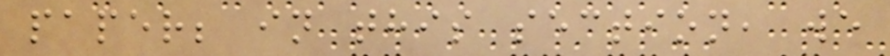paper; in this section, we
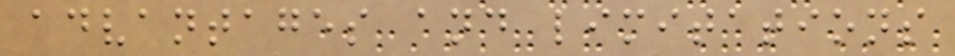advantages and limitations
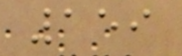159
